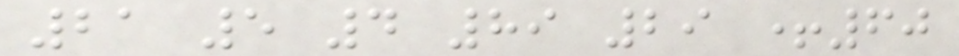21 5 4 89 29 +60
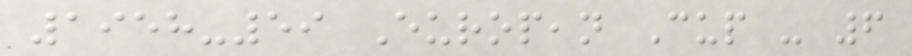1958-59 European Cup - 6
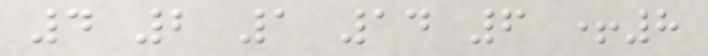4 2 1 14 6 +8
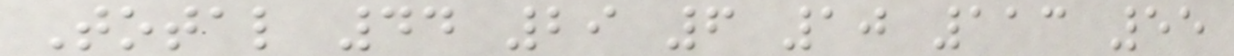Total 44 29 6 10 113 55
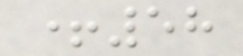+58
